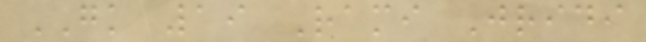GK 19 Rami Jridi
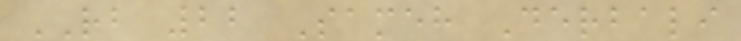RB 22 Sameh Derbali
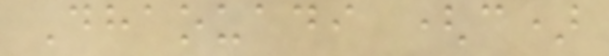Dhaouadi (c)
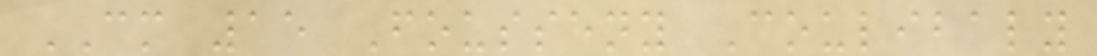CM 15 Fousseny Coulibaly
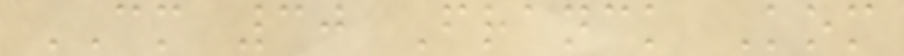CM 30 Franck Kom
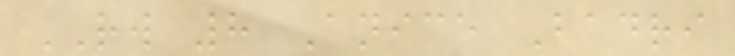RW 8 Anice Badri
